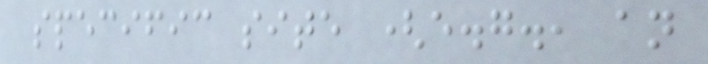specific site (e.g., an
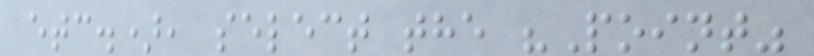etc.), select the "Point"
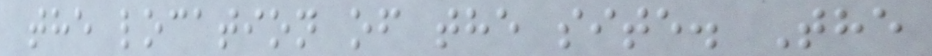the location of the site. The
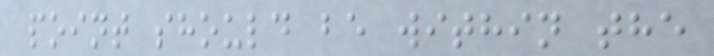point should be within the
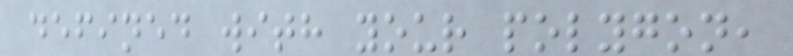defined with your polygon,
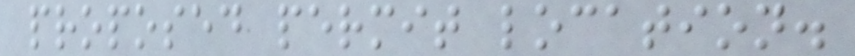proposed permit location.
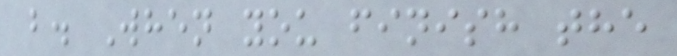b. When you finish the
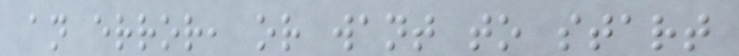an error, or want to start
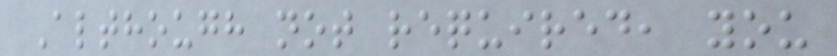Although not required, you
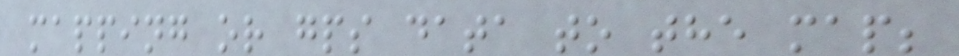mapping or gps data to the map;
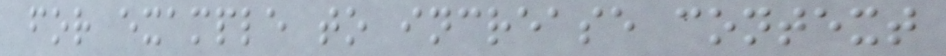for example to increase context
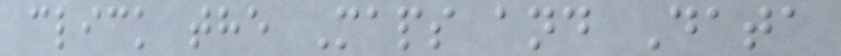click the Maps and Data
